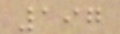197
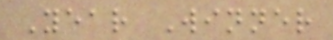Year Winner
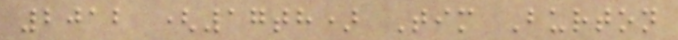2012 (17th) Tim Burton
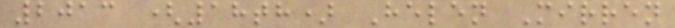2013 (18th) Helen Mirren
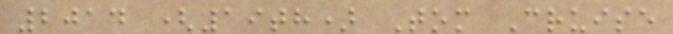2014 (19th) Tom Cruise
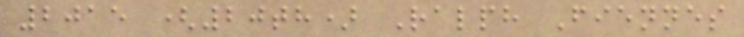2015 (20th) Ralph Fiennes
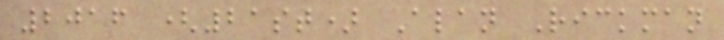2016 (21st) Alan Rickman
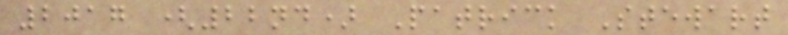2017 (22nd) Patrick Stewart
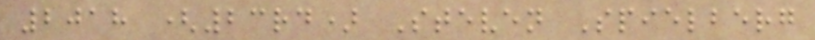2018 (23rd) Steven Spielberg
